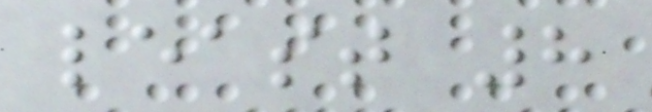least 8
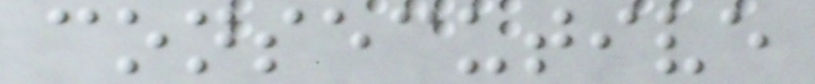consecutive
